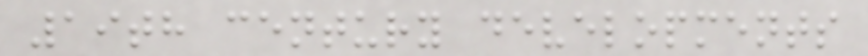19th century developments
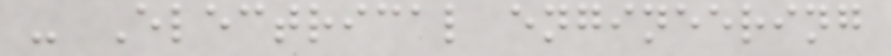- Electrical engineering
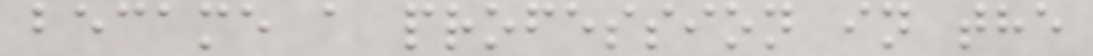became a profession in the
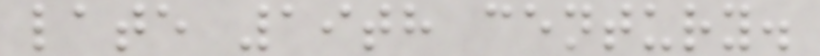late 19th century.
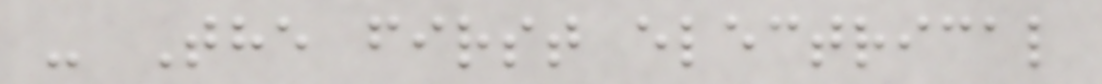- The first electrical
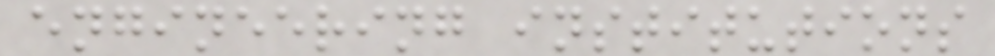engineering institutions
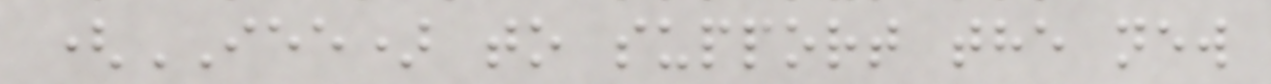(IEE) to support the new
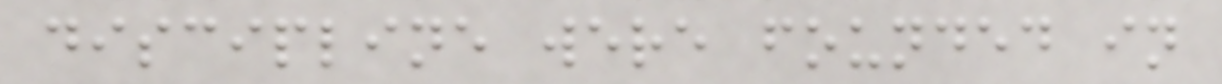discipline were founded in
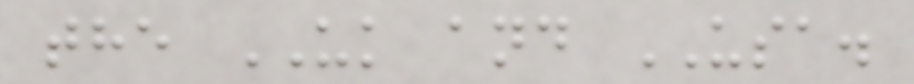the UK and USA.
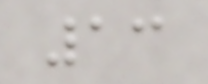13
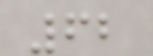62
